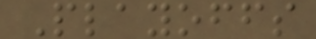Playoffs
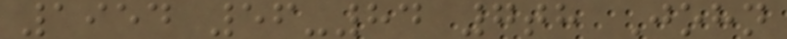1954 56-84 7th John
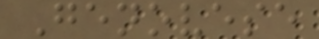Genovese
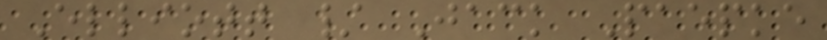Elliott / Jack Paepke
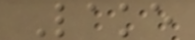Lake
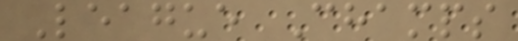League Champs
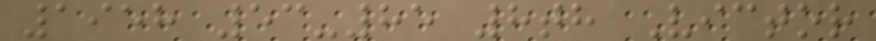1958 53-85 8th Victor
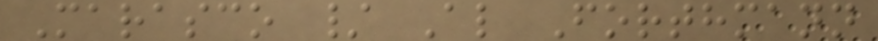Marasco / Al Forthmann
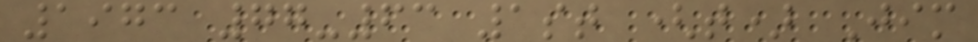1973 77-63 1st (t) Jim
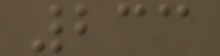233
